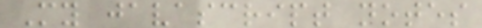My javascript notes
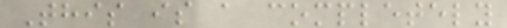This is a completely
